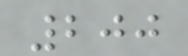200
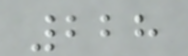228
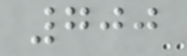700
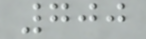700
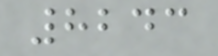8243
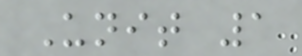Unit 1
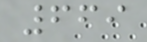669
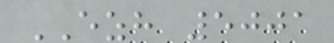EZH 5001
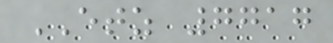ETZ 7717
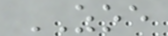ZOE
